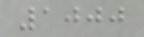1000
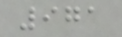971
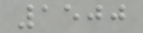1500
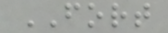FORT
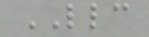LLC
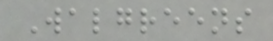Walgreens
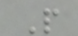P
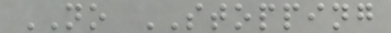NO STOPPING
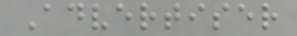Advertiser
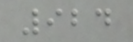924
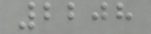2208
